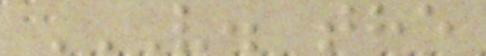V. THE
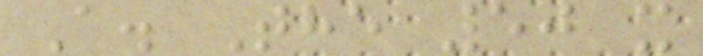A. The 50 x
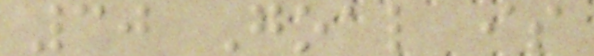30 Goal is
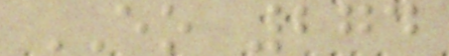EO 274
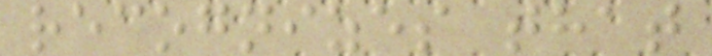recognizes that
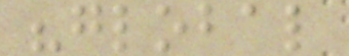"global
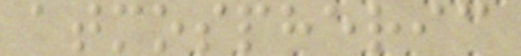atmospheric
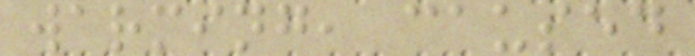warming, caused
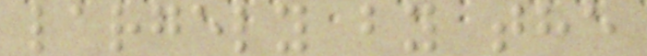largely by the
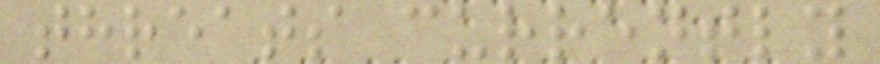threats currently
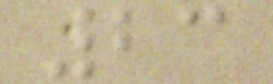23
